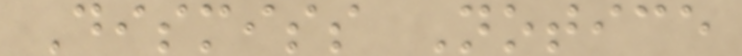Dismiss Notice
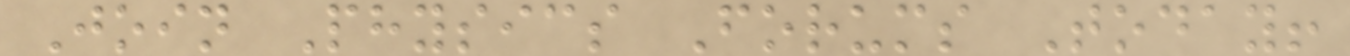Join Physics Forums Today!
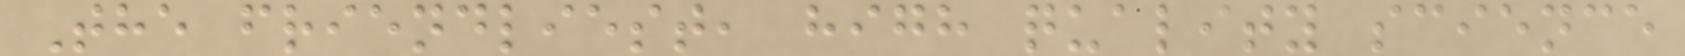The friendliest, high quality science
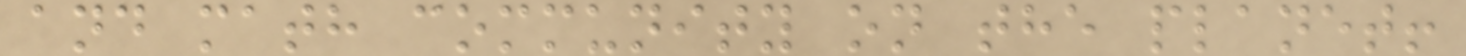and math community on the planet!
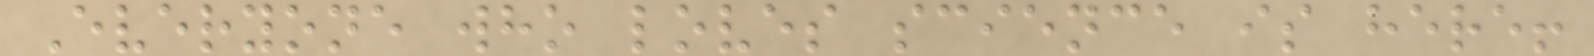Everyone who loves science is here!
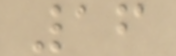16
